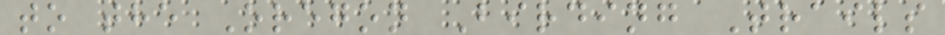to the Oregon Birding Trails
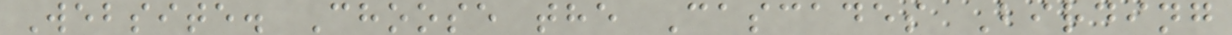Website. Choose the Cascades Birding
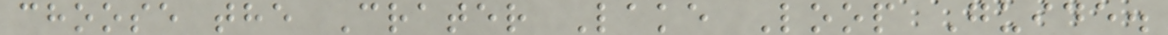choose the Crater Lake Loop Guide.
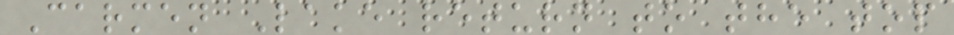Carmen Lake return to the top
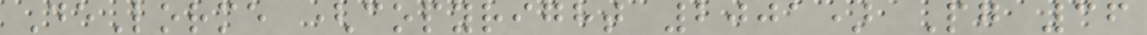DeLorme (copyright 2001) Pg 36
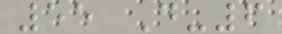55 D-6
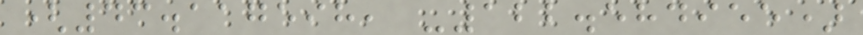(43.117598, -122.584955)
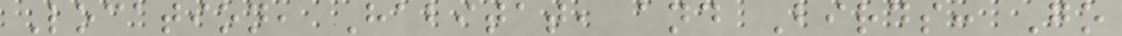Location, Habitat, and Birds: Go
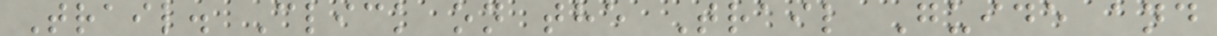Trail. Click on the Trail Guide and
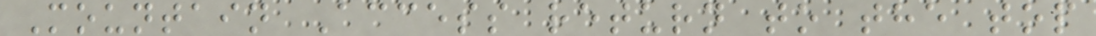Mountain Access return to the top
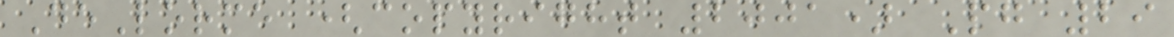DeLorme (copyright 2001) Pg 29
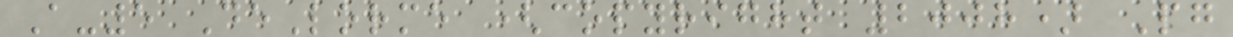A-5 DeLorme (copyright 2008) Pg
